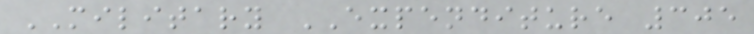MILITARY EXPENDITURE 305
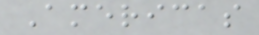Americas
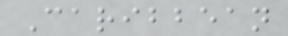Caribbean
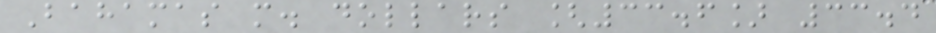Bahamas m. dollars [33.6] 33.4
